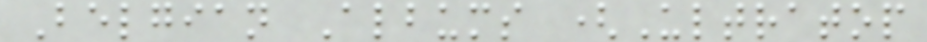Belgian Albums (Ultratop
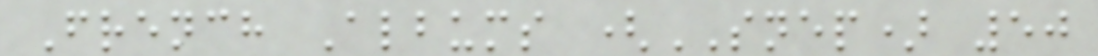French Albums (SNEP) 50
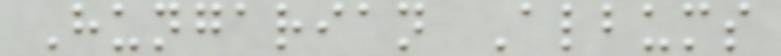Hungarian Albums
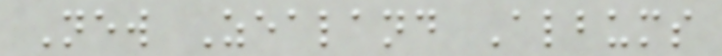New Zealand Albums
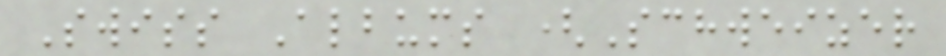Swiss Albums (Schweizer
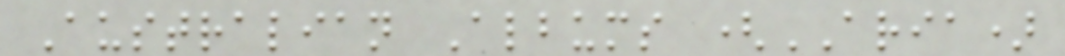Australian Albums (ARIA)
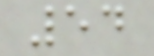54
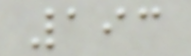193
